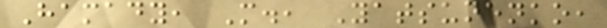Hamady, M., Yatsunenko,
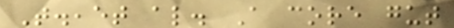T.,et al. A core gut
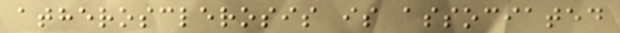atherosclerosis is associated
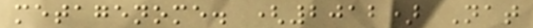metagenome. (2012) Nat
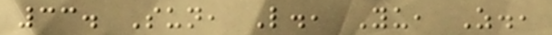33. Sun, L., Yu, Z.,
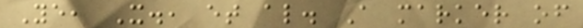Ye, X., et al. A marker of
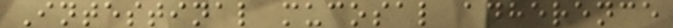Intestinal mucosal adherence
